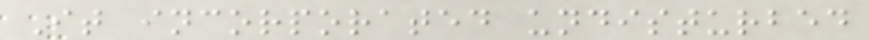It incorporated undisturbed
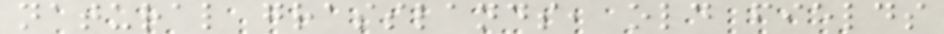natural grasslands, old fields
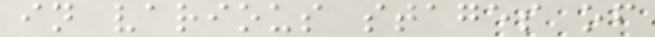in various stages of
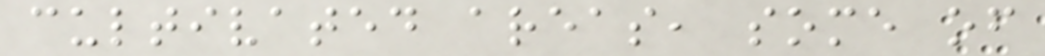cultivated areas, some of
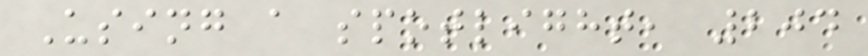Using a spotlight, 204
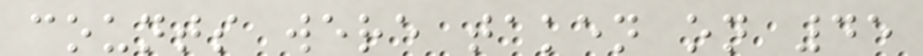counts were taken on 45
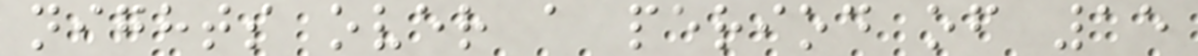nights over a period of 15
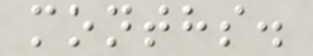months.
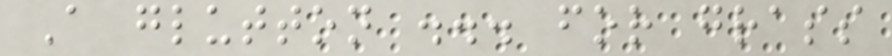A glutton ... for grass
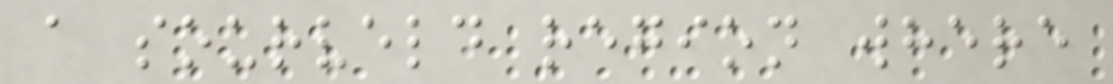a sourveld region where
